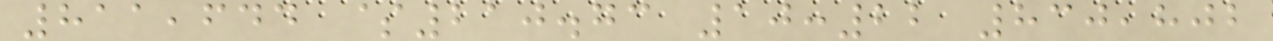811,644 $210.73 10:22 830,802
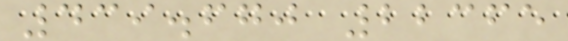439.670 22365
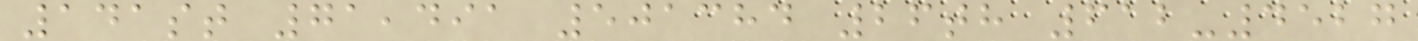141st 71,491 501384 26th 612-4527
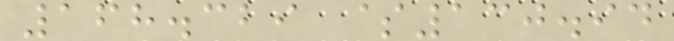168.329 $130.94
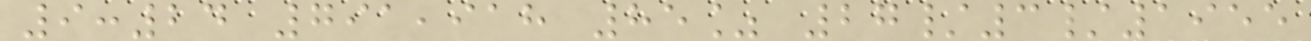9:24 791,918 85% 27/3/1955
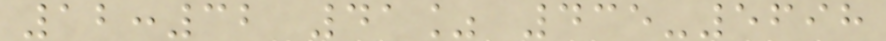12:32 41% 435-5698
